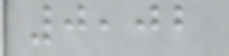0,02
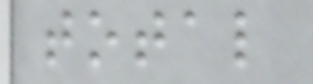total
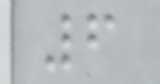6
